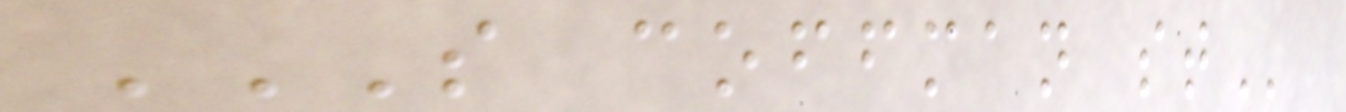S COFFMAN ST
